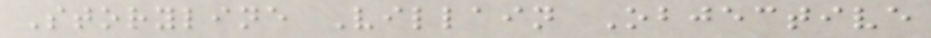Storyline Villain Objective
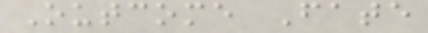Outcome Fate
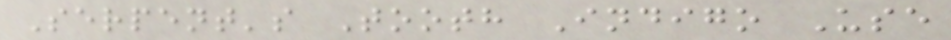Serpent's Tooth Indigo Use
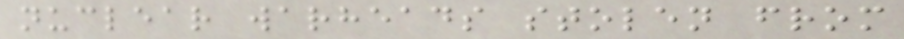nuclear warheads stolen from
